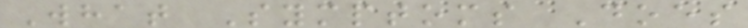What Symptoms Does
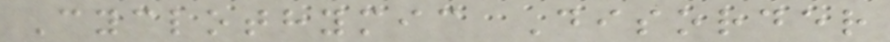Cyclothymic Disorder
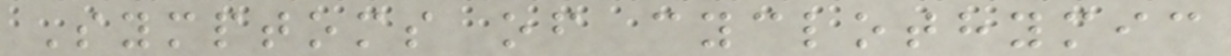Symptoms of cyclothymic
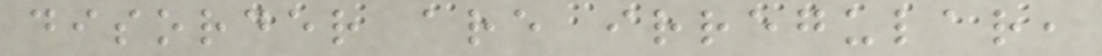disorder are irregular,
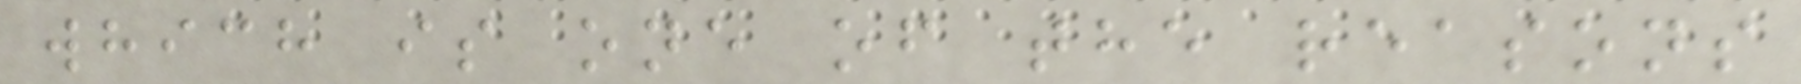which is one of the reasons
